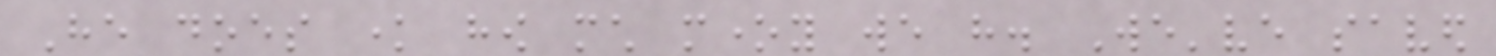He does know how much money we have. We've saved
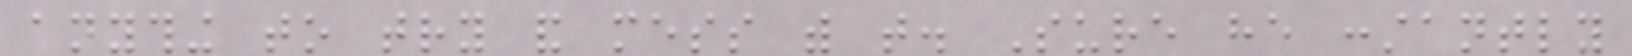anything to try and mess with that. Sure he constantly
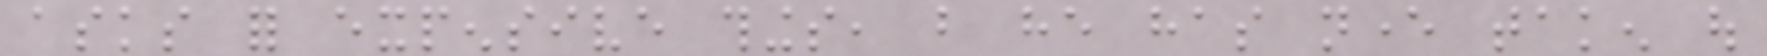asks for expensive things, but he has never taken out
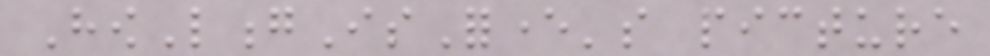HowLongIsForever's picture
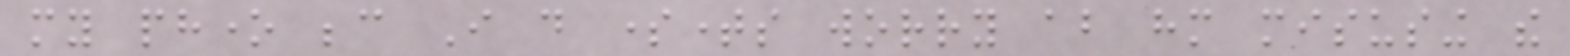my phone because I do sometimes worry about him misusing the
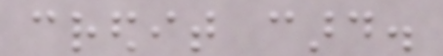credit card.
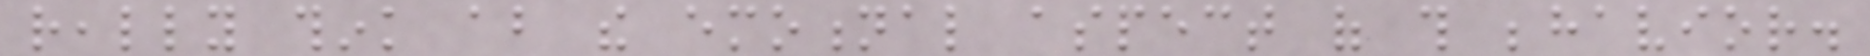really think about the emotional aspect of this behavior.
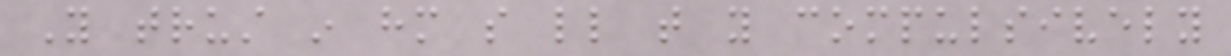You trust in him so little that you compulsively
